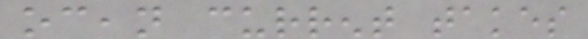ocean current takes
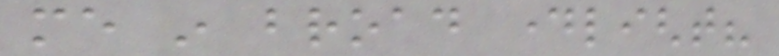me in broad daylight?
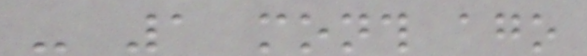- 1 month ago
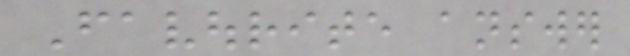Favourite answer
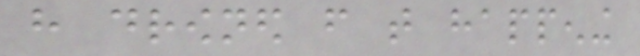have drowned from that happening
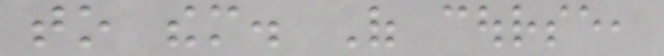to them. Of course,
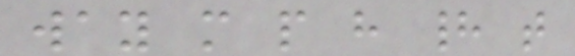way more people have had that
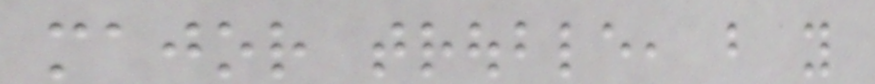major trouble, but you
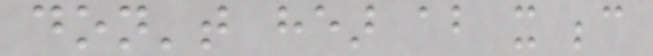don't hear about it because
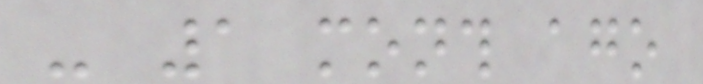- 1 month ago
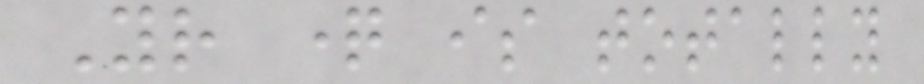Your question is totally
